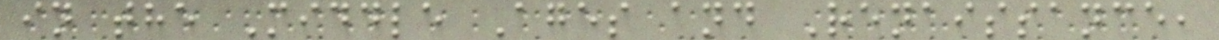in the Middle Ages and Renaissance,
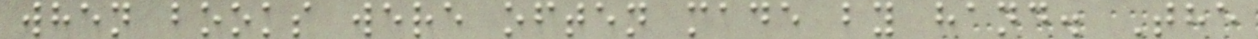when books were often made by hand. The
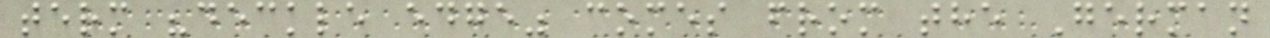term "deckle edge" comes from the German
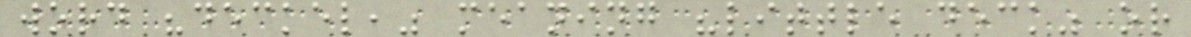word "deckel," meaning "little deck" or
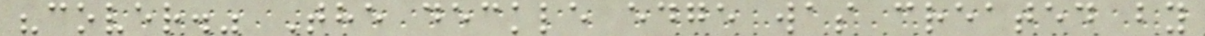"cover." The deckle edge was created by
